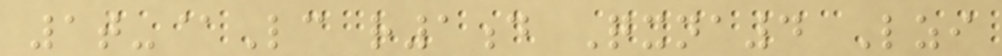1t-@Lc r1d Qxna4 Lzi
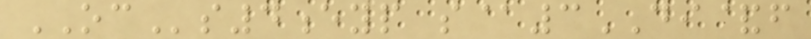OCs4eyp s@3DI&f
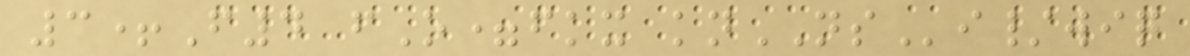3+F4 fO=fkx knNSi/wiq
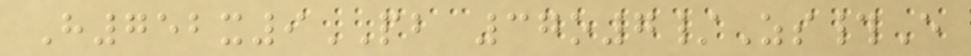H752x9PB 37o7/Zs#E
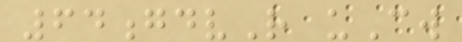64gdvR uCw
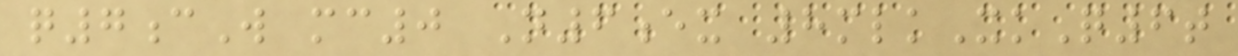q7cW mc0 N6ex 8mlkXkQ6t
